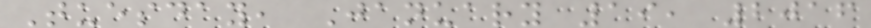Tuesday, January 19, 2016
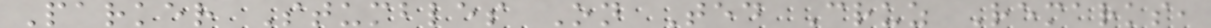Parker Stumbles On Ted Cruz Remarks,
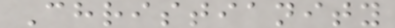Christianity
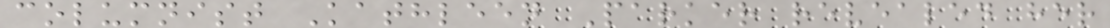columnist Kathleen Parker revealed her
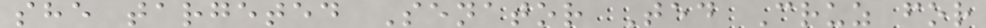she targeted Senator Ted Cruz for
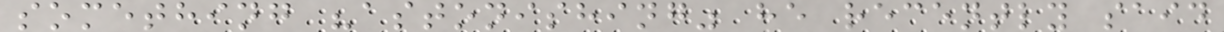something "astonishing" he recently said
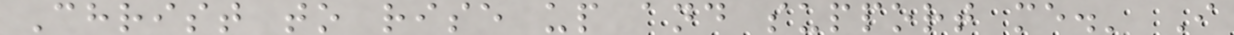Christ to rise up and support me.' I
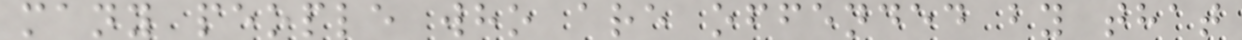many people who are offended by that
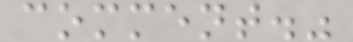comment."
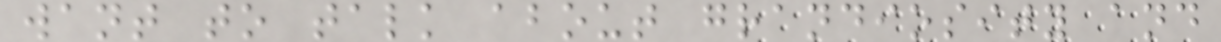want to talk about grandiosity and
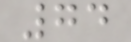74
